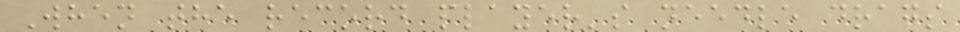When the record player's needle drags
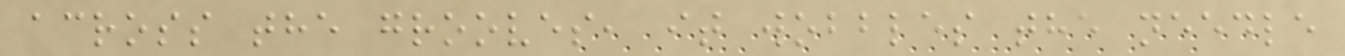across the grooves, it wobbles the needle
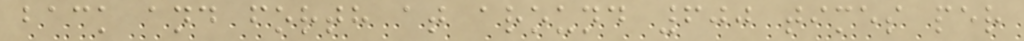back and forth at around 600 times per
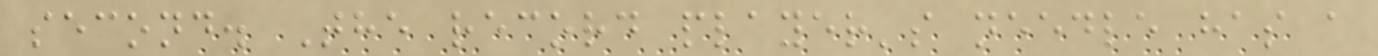second. The record player's needle has a
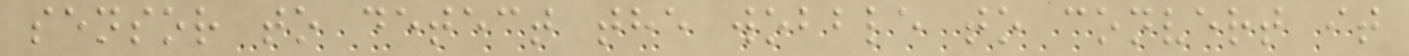sensor to detect the wobble to convert it
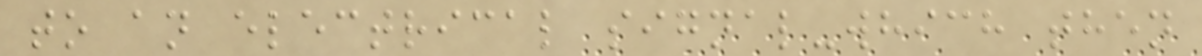to an electrical signal-which then
